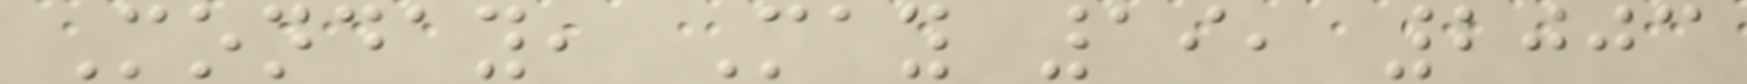Monday, May 19, 2003
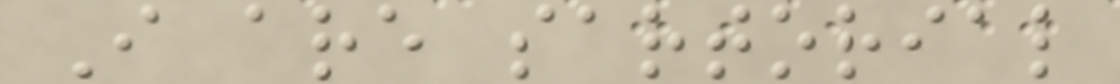I are sartorial
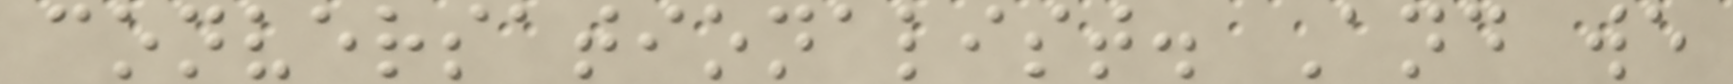conversationalist. And we
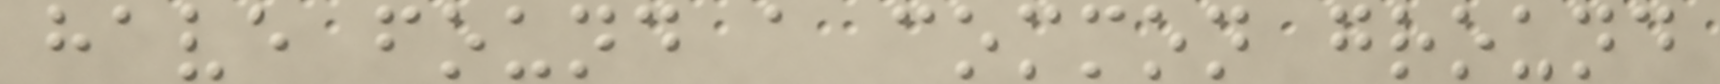have found a common ground
